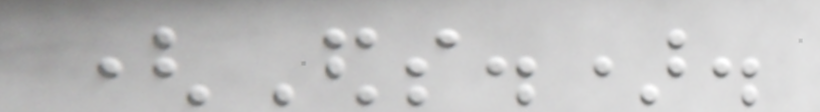(Eds.).
